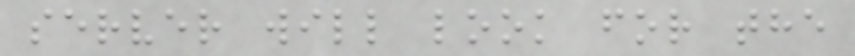server will look for the
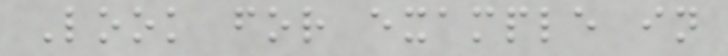Look for example in
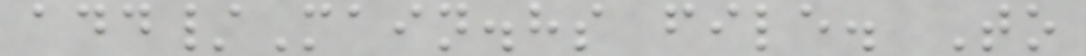add/Main.hs file. To
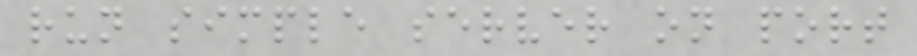run simple server on port
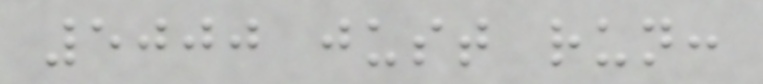5000 just run:
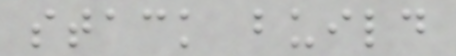stack build
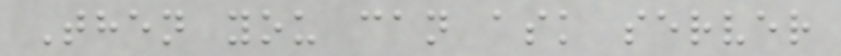Then you can ask server
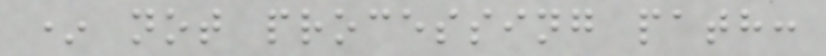* not processing path:
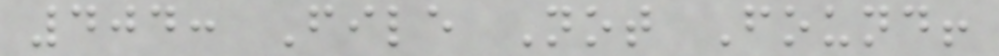404: File Not Found!
